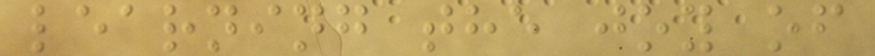learning the joy of
